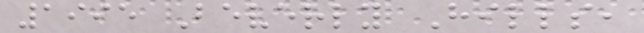1995 Beverly Hills,
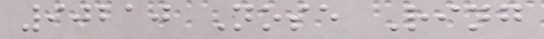90210 Nose Ring
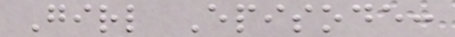Girl Episode:
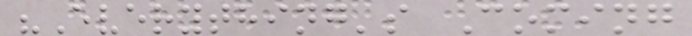"Everything's Coming
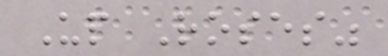Up Roses"
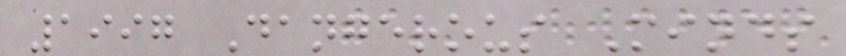1997 Dangerous Minds
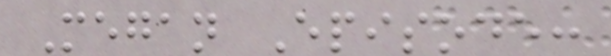Megan Episode:
